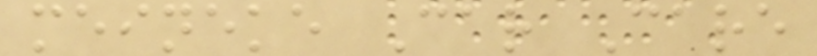meineke Car Care
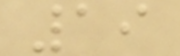19
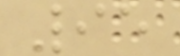95
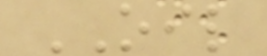OIL
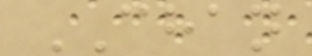CHAN
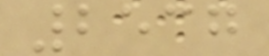2537
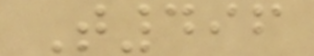T496
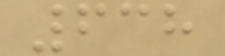638
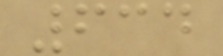634
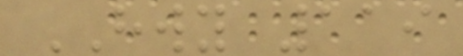HWY 119
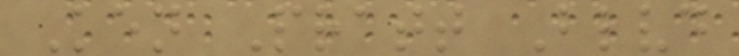Ken Pratt Blvd
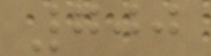700
